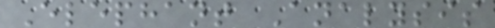Elephant Analysis
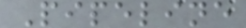Pipeline
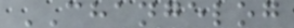CHANGELOG
